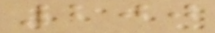200
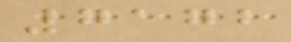7172
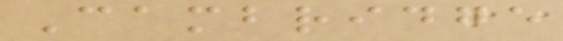Cambridge
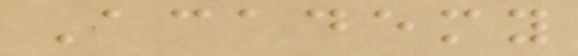Academy
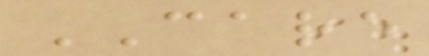CARE
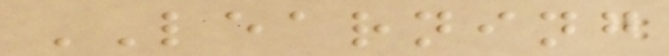LEARNING
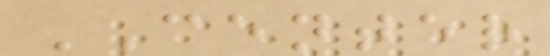CENTER
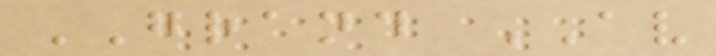GRAND AV
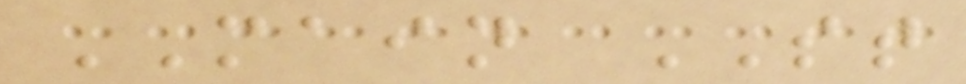MAIN ST
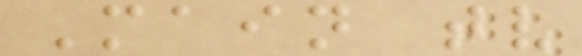Main tv
